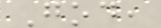God,
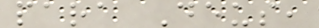para Deus,
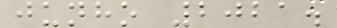junho 2021.
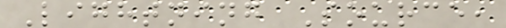Lightning Source,
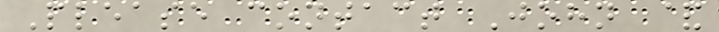Please contact John &
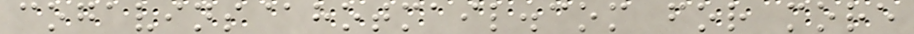cogavins@hotmail.com for more
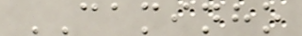CAMINHO
